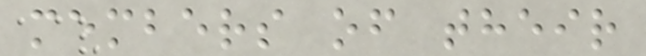members of their
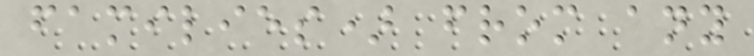families) from any
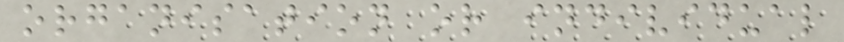organisation or individual
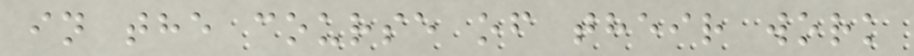in the course of their work
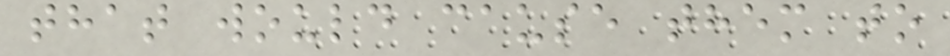that would cause them to
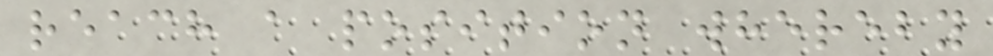reach a position whereby
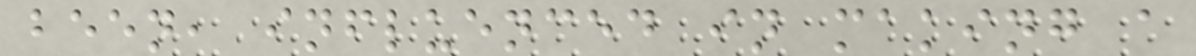been, influenced in making a
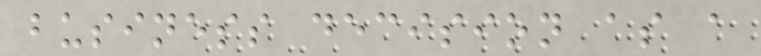business decision as a
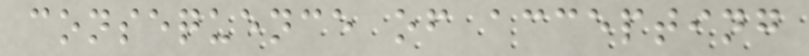consequence of accepting
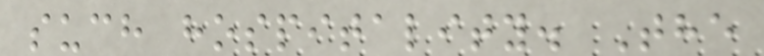such hospitality. The
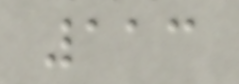113
